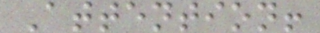Attention!
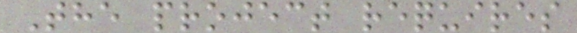The project requires
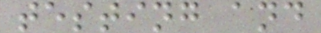testing and
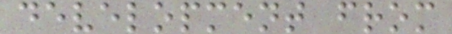development from
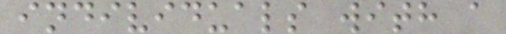individuals with a
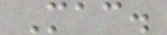Mac.
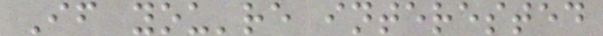If you're interested
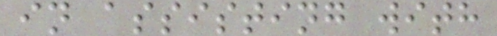in assisting with
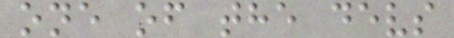one of the devs
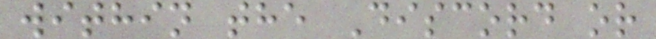within the Discord or
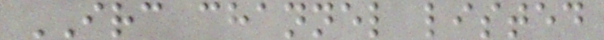IRC channel listed
